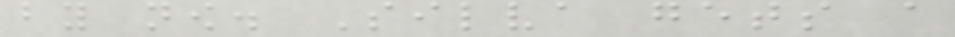by now. Silva gets a
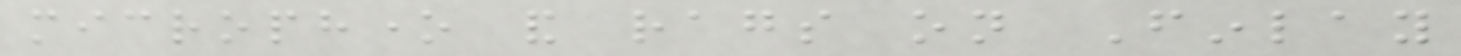microphone and rags on Finlay
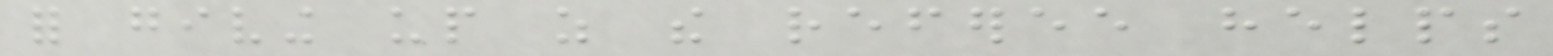for giving up as the referee helps
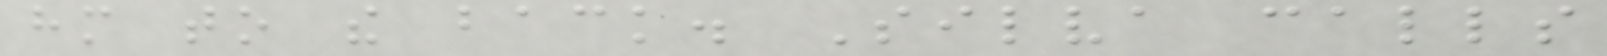him to the back. Silva calls
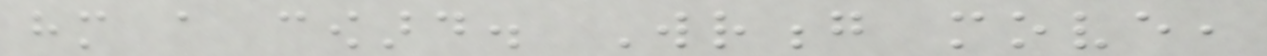him a coward. Wrong move,
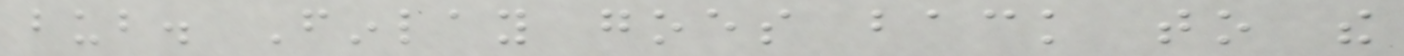bub. Finlay goes back to the
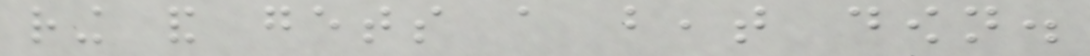ring and gets a beat down.
